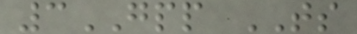3GPP TS
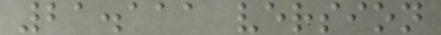21.111 version
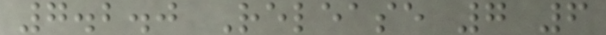7.2.0 Release 7 6
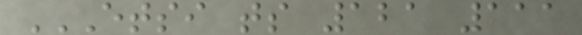ETSI TS 121 111
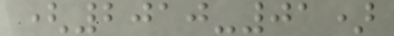(2010-01)
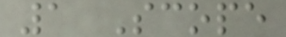1 Scope
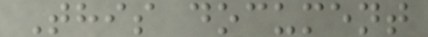This document
